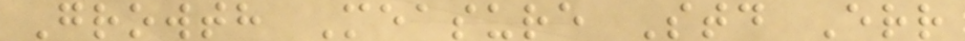Growth Measure Std Err
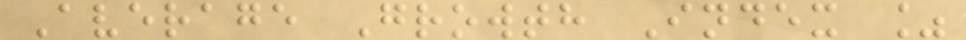Average Growth Index %
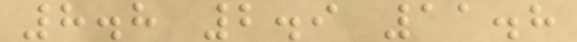8.8 2.9 11.8
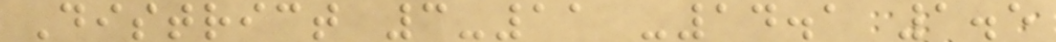District 3-11 -14.1 1.5
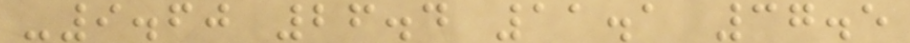-9.60 26.4 11.1 37.5
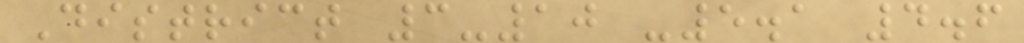District 3-10 -5.1 4.6
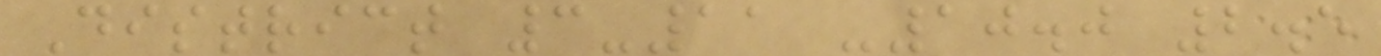District 3-11 -10.0 2.5
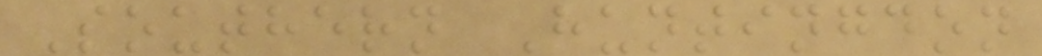Southern Huntingdon
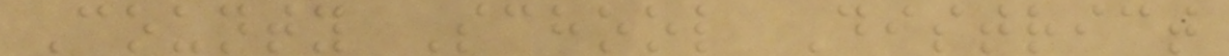County School District
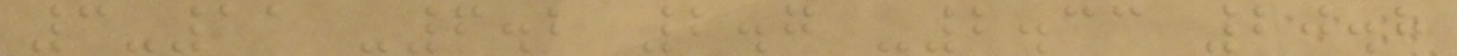3-11 -6.2 2.7 -2.33 20.8
